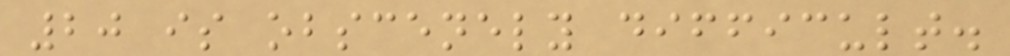20 is obscenely difficult.
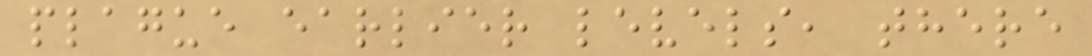plague earlier levels, there
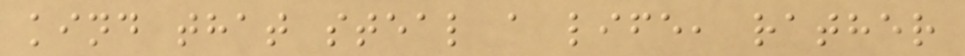kind that steal a life, rather
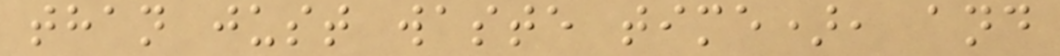than just waste time), and
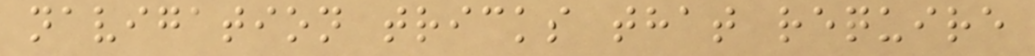navigation tricks that require
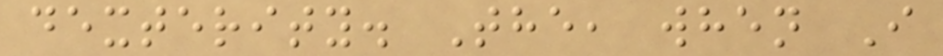dexterity. The, when I
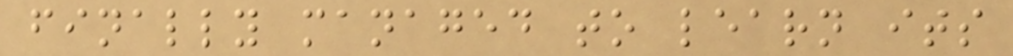finally managed to learn its
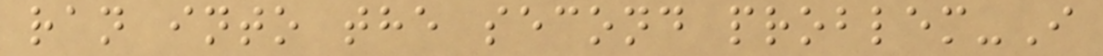ran into the second problem-I
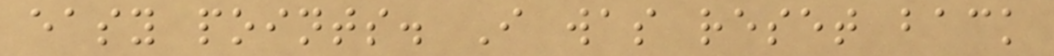easy points. I was reset back
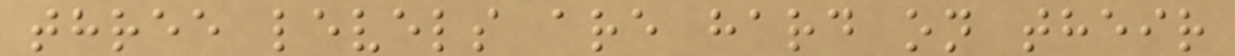three levels are hard on their
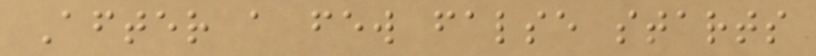After a few false starts
